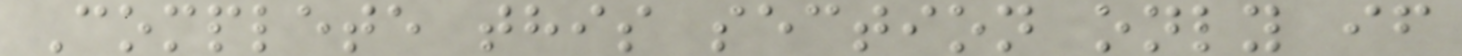Complete this section only if
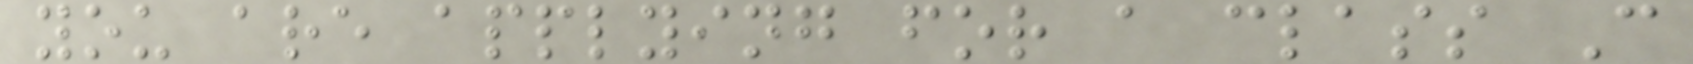you are applying for a class C
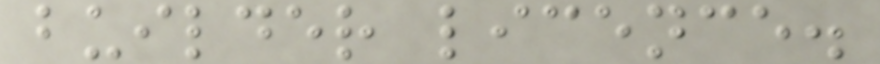builder licence.
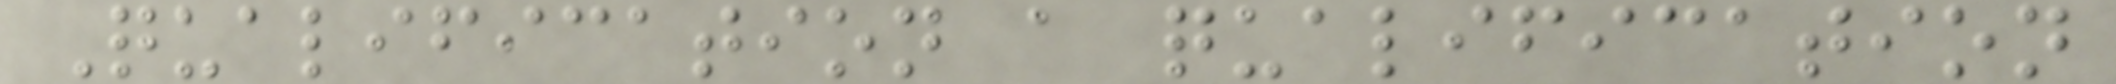Qualification a qualification
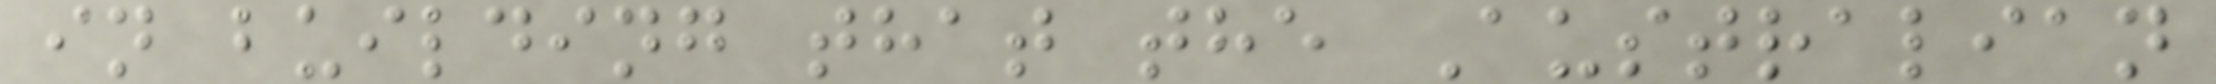in building that the Australian
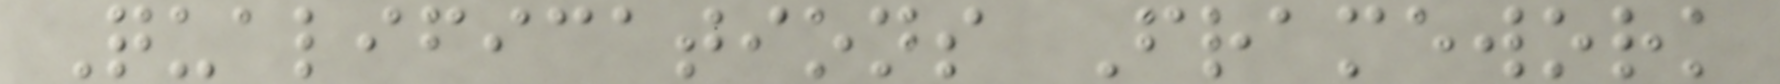Qualifications Framework
